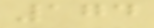174
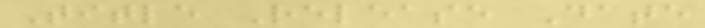Title Release Date
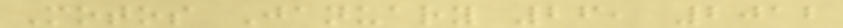Motos January 26, 2012
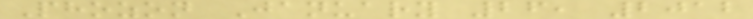Phozon January 26, 2012
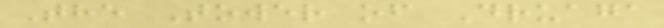The Tower of Druaga
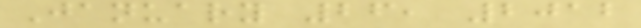January 26, 2012
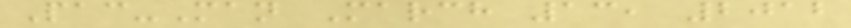Pac-Man March 13, 2012
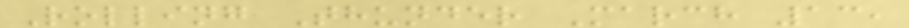Rolling Thunder March 13,
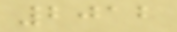2012
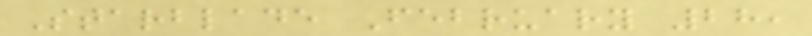Starblade February 28,
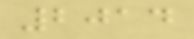2014
